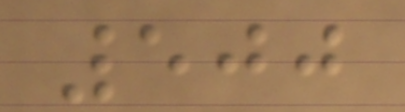500
